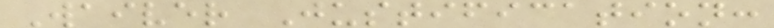Waiver Justification:
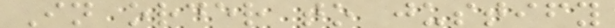In order to justify
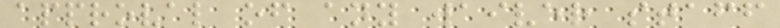approval of any waiver staff
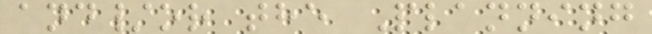and/or the Planning
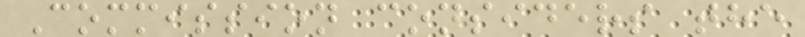Commission considers the
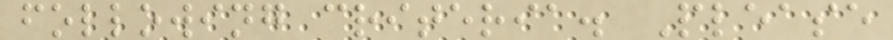following criteria. Please
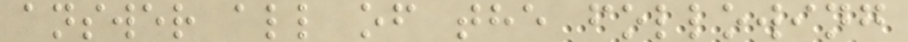answer all of the following
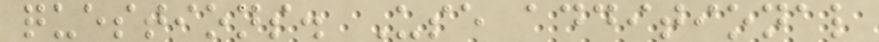questions. Use additional
